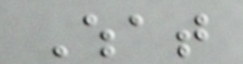What
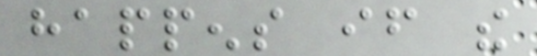happens if the
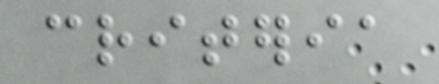criteria
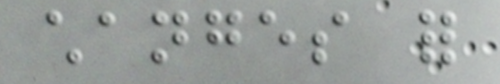changes for
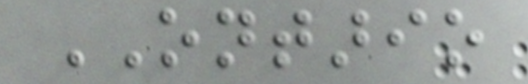ONTARIO
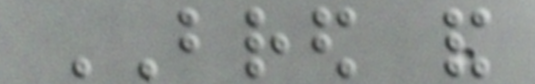BRED and
